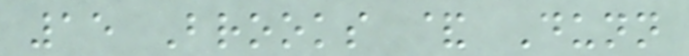15 Brooks & Dunn
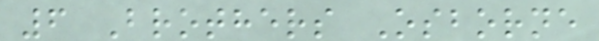6 Brothers Osborne
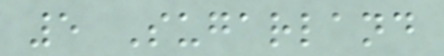5 Sugarland
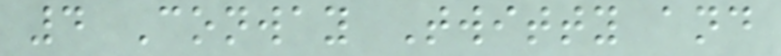4 Conway Twitty and
